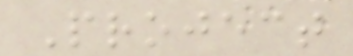Project
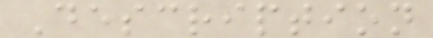Description
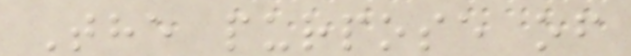The purpose of
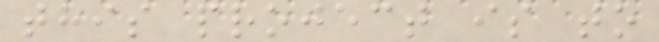this project is to
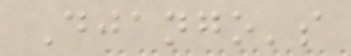Django's
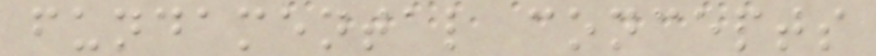fundamental concepts
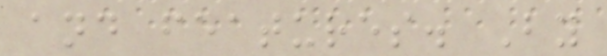and features. By
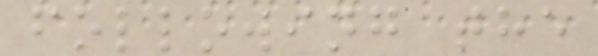following the
